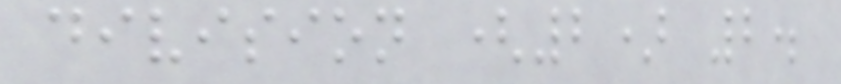division (2) 2.
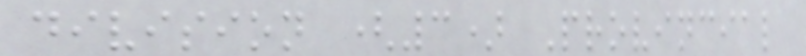division (3) Provincial
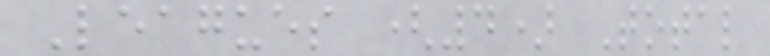Leagues (4) Total
